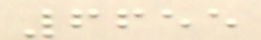6655
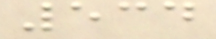534
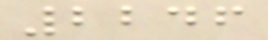2246
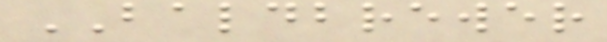BALDBREWER
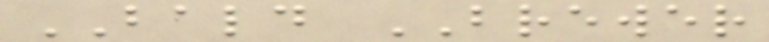BALD BREWER
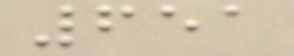651
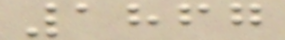1867
